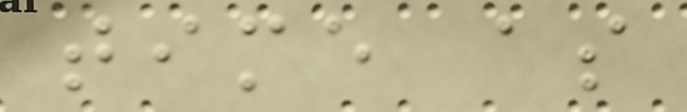time as
